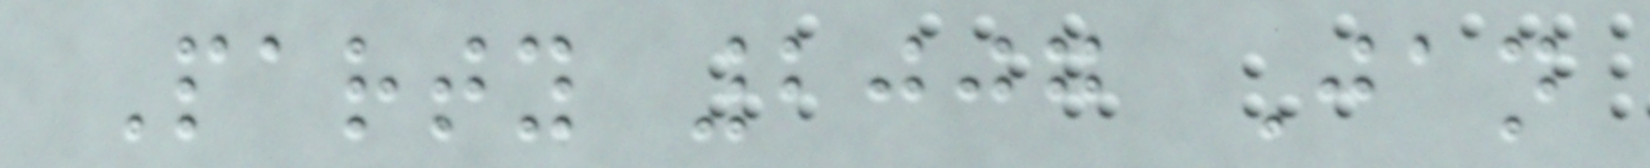Party 2007 Jan
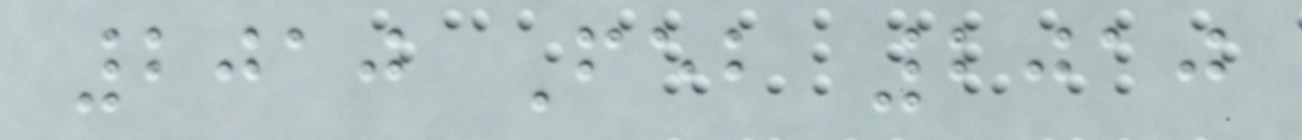2010 Feb 2010
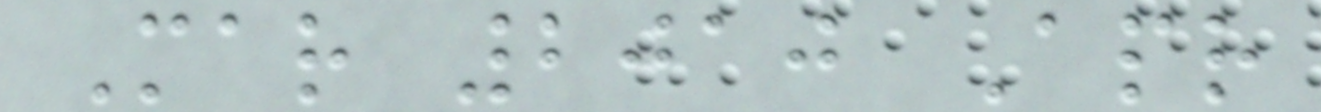Mar 2010 Apr
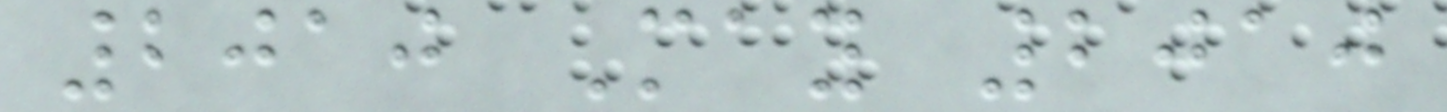2010 May 2010
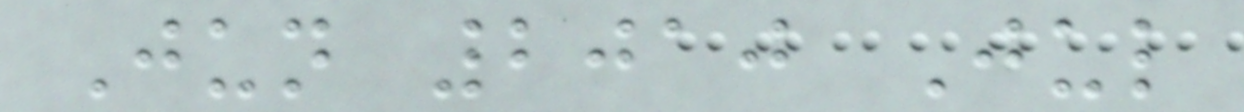Jun 2010 Jul
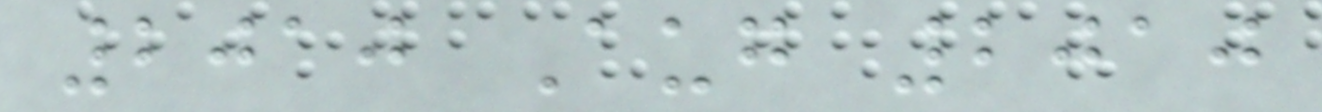2010 Aug 2010
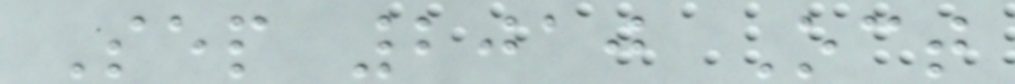Sep 2010 Oct
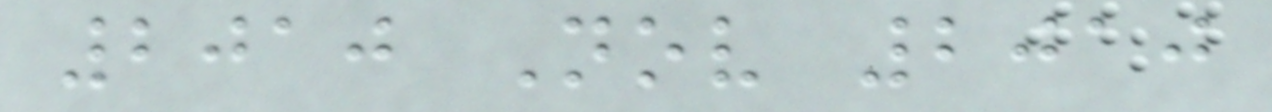2010 Nov 2010
